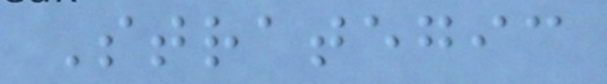Strategic
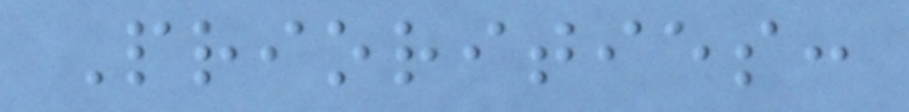Priorities:
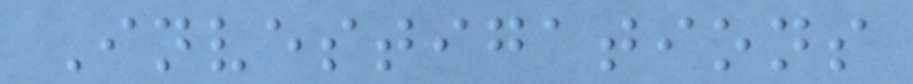Investigations
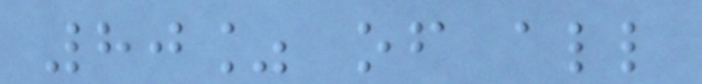80% of all
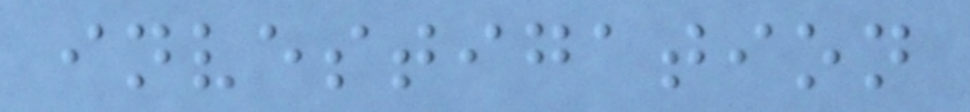investigation
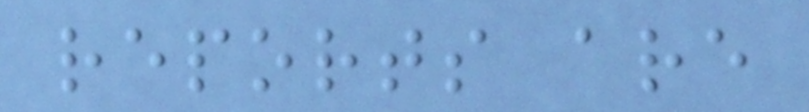reports are
